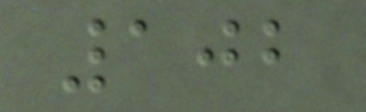102
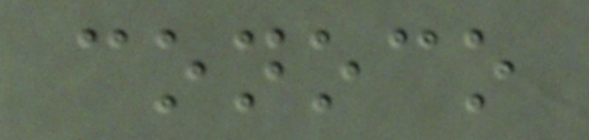conoco
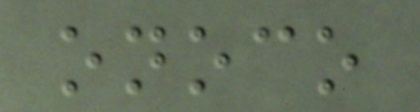onoco
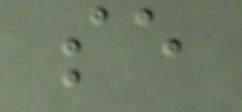se
